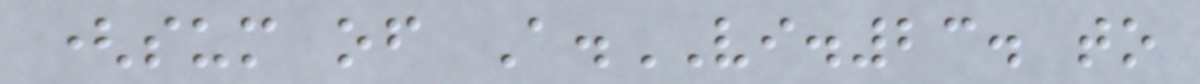(sum of A.VI.23. to
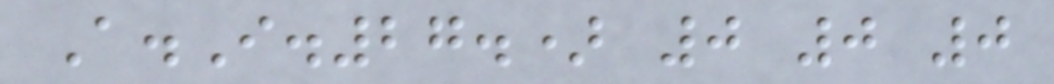A.I.27.) 0 0 0
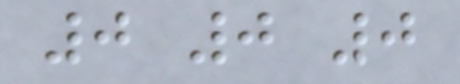0 0 0
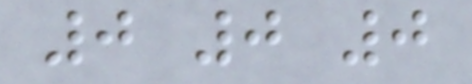0 0 0
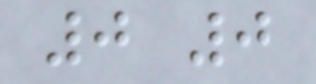0 0
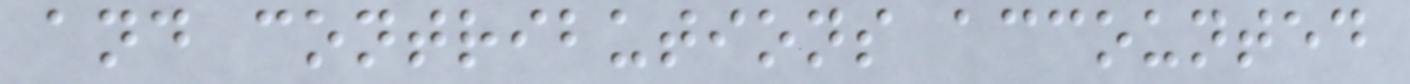and contributions accounted
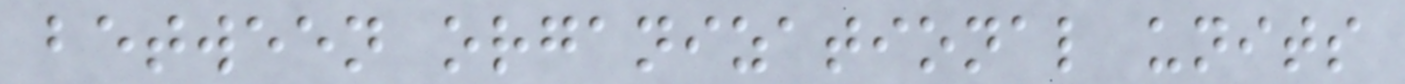between organizational units
